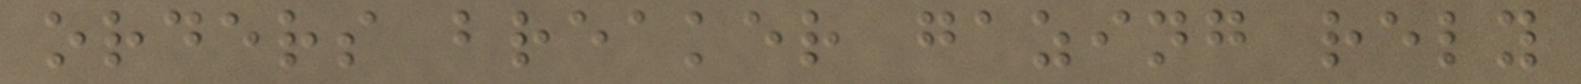orders breaker gazing rely
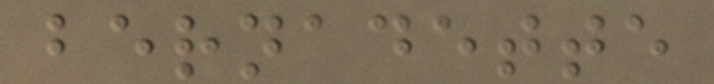bernadette
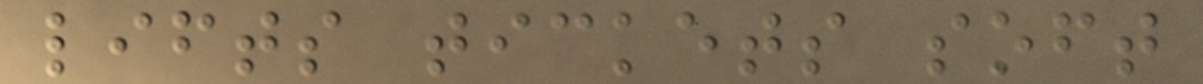lifts tickets soft
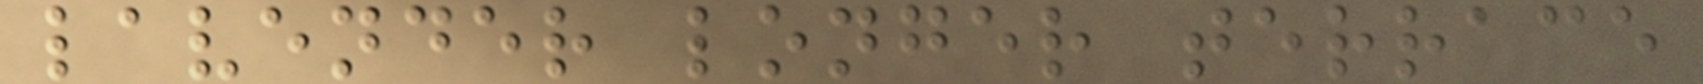lavender longer terrace
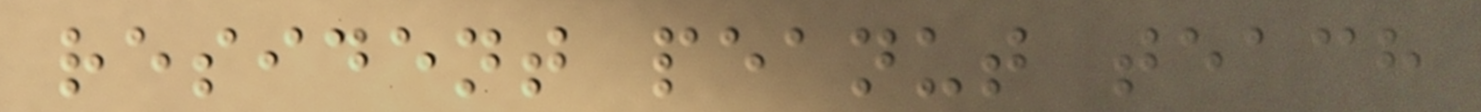resident peanut teach
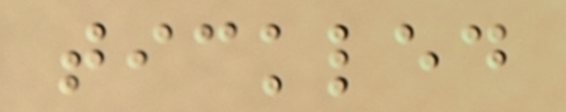tickled
